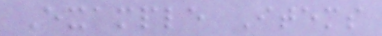Example Items
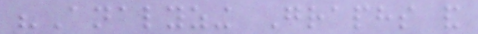"Analyzing Graphs and
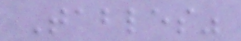Tables"
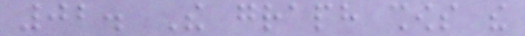02. The graph shows the
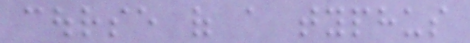course of a typhus
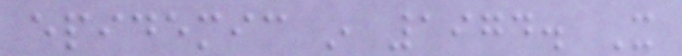epidemic in 1974. It
